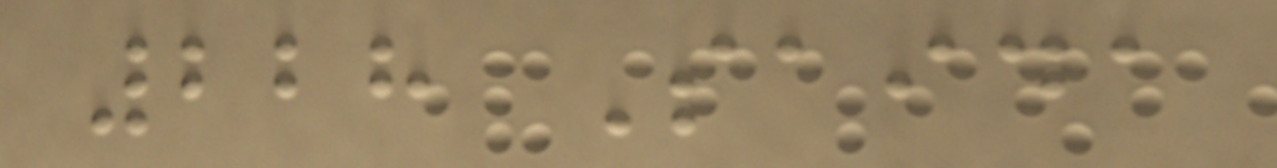228 Saida
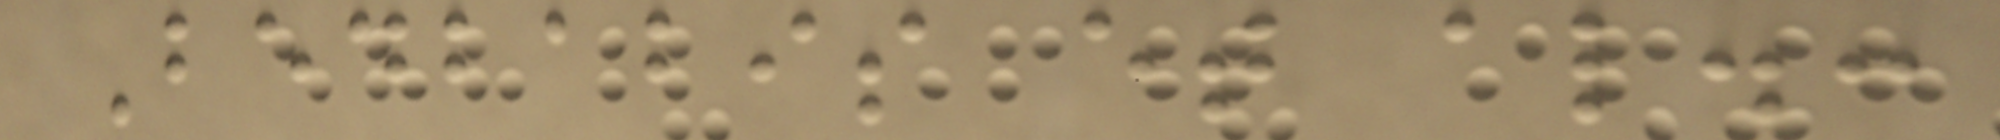Bedbabis et al.:
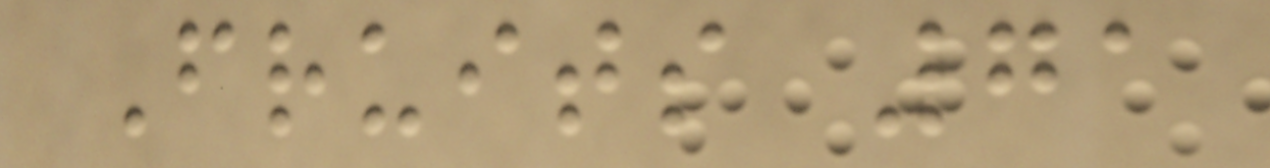Fruits 71
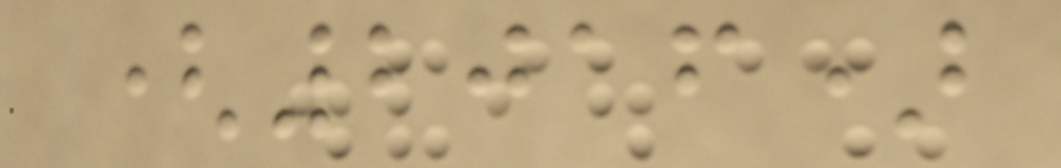(2016)
